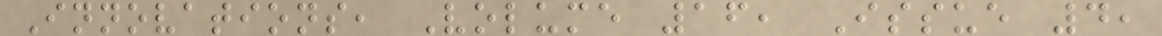Innovations, Volume 16, Issue 4,
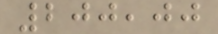200,00
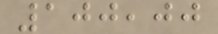100,00
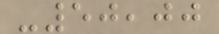-50,00
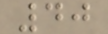40
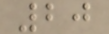20
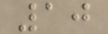10
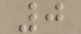0
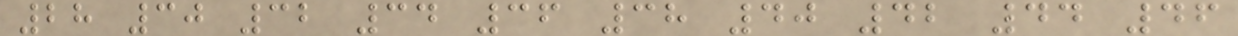28 30 32 34 36 38 40 42 44 46
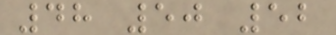48 50 52
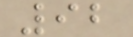92
